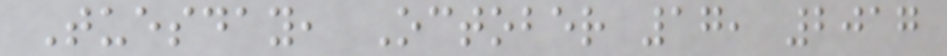Tuesday, October 17, 2017
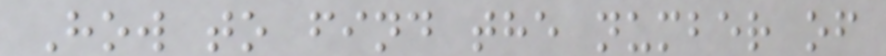How to find the number of
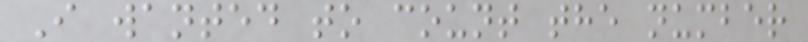I wanted to count the number
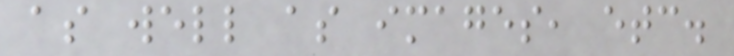as well as images, etc.
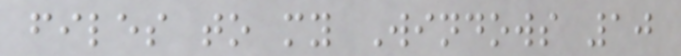files to my Windows 10
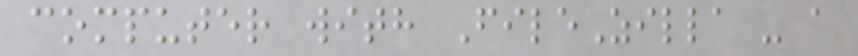computer with FileZilla - a
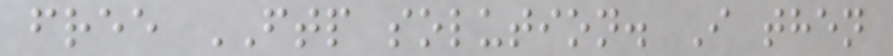free FTP solution. I then
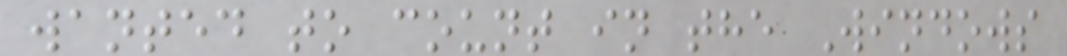wanted to count in the Windows
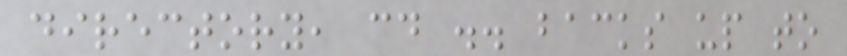directory, cd .. backs up to
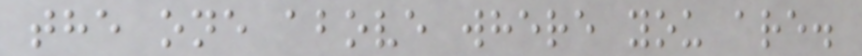the one above where you are.
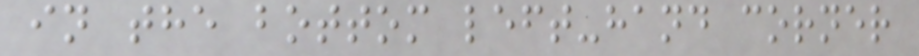in the bottom left-hand corner
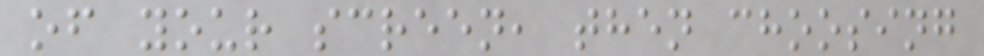of your screen, then choosing
